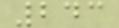243
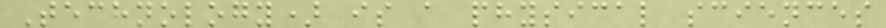Technology) is a physical sciences
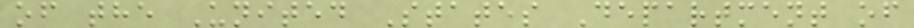of the United States Department of
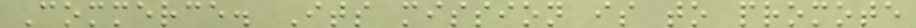Commerce. Its mission is to promote
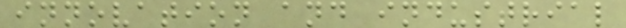innovation and industrial
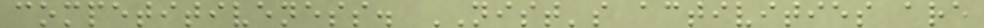competitiveness. NIST's activities are
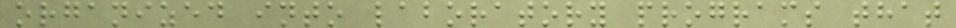organized into laboratory programs that
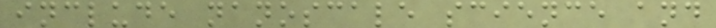include nanoscale science and
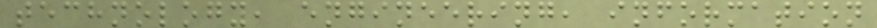technology, engineering, information
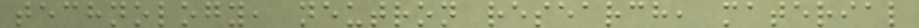technology, neutron research, material
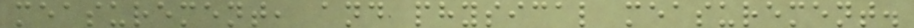measurement, and physical measurement.
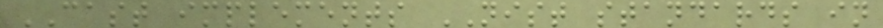CAST implements NIST standards in
